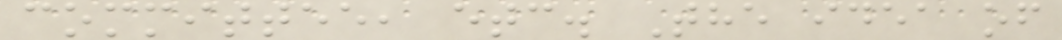committee, etc. The idea of
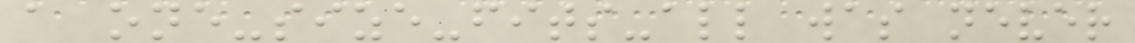a one-size-fits-all was never
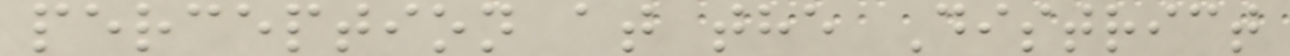perception at the District
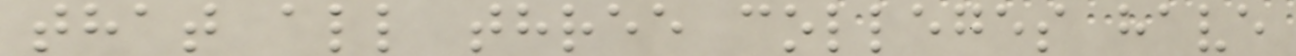that all three colleges have
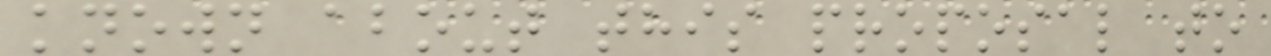known about this proposal to
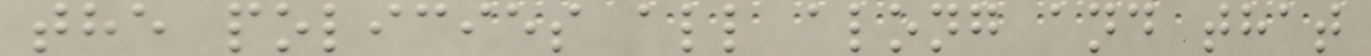the policies all along and that
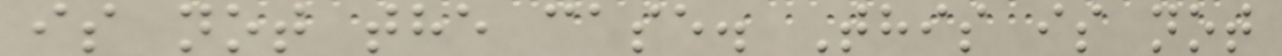is not the case. This is not
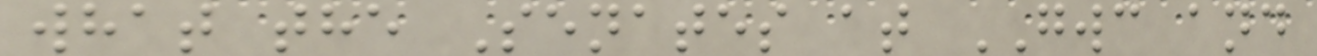what the Senates at GWC and
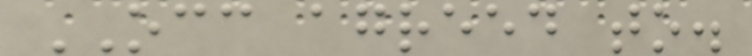OCC agreed to.
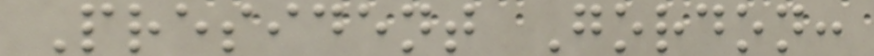President Gordon:
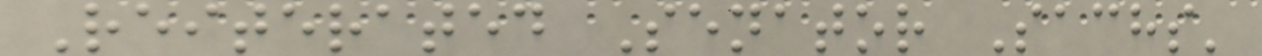Reiterated Senator Sachs'
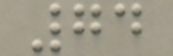74
